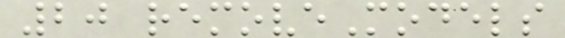20 removeModels
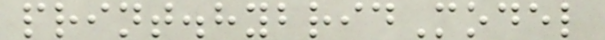print.hybridModel
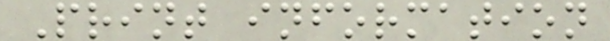Print information
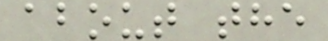about the
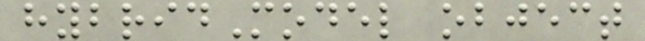hybridModel object
